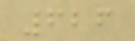626
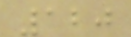120
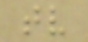tv
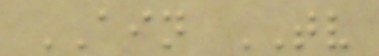AIN TV
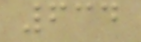634
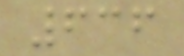636
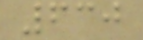630
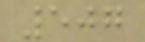507
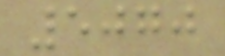5070
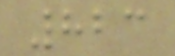823
